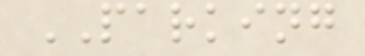PARKING
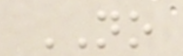NO
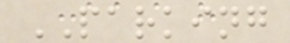PARKING
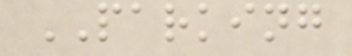PARKING
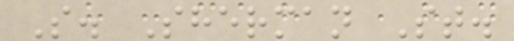S. Sherman St.
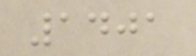1401
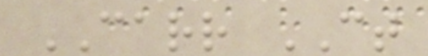CARR CT
